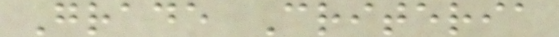Grade Criteria
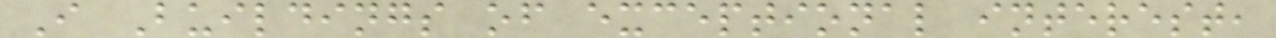I Buildings of exceptional interest,
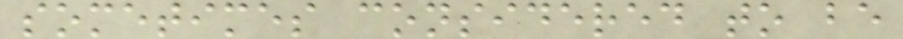sometimes considered to be
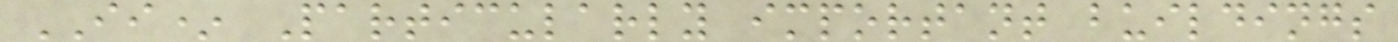II* Particularly important buildings
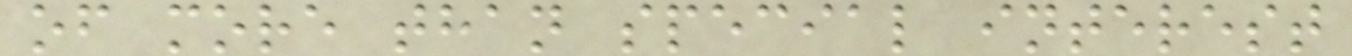of more than special interest
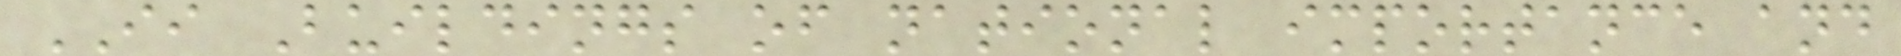II Buildings of national importance and
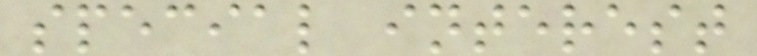special interest
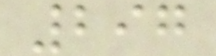297
